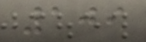109
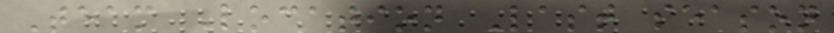Team Location Last season
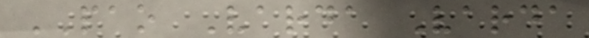PAO Varda Varda
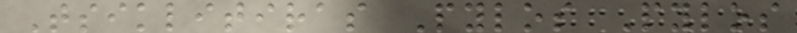Tsiklitiras Pylos Pylos
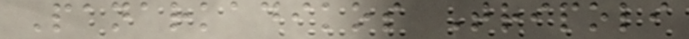Panarkadikos Tripoli
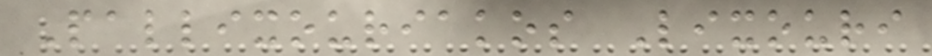Pallixouriakos Lixouri
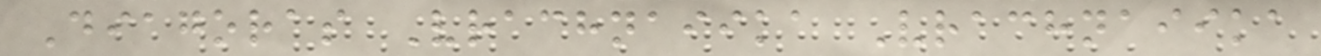Diagoras Vrachnaiika Vrachnaiika
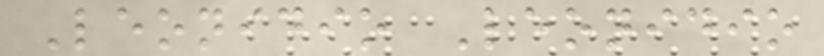Leonidio Leonidio
